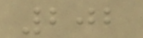202
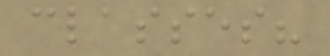classes?
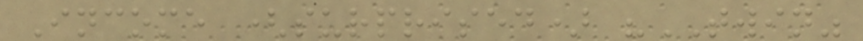Income (surprised) "TWIN"
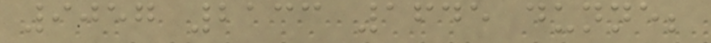9057 2133 1645 dunne;
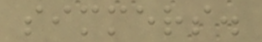simmers.
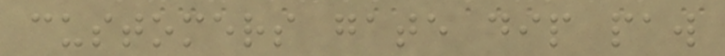customers gate dip paw
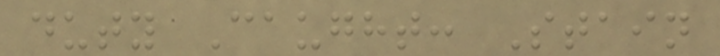duty Caught: Stain
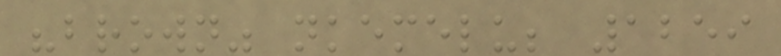"brown" nkemelu; 1259
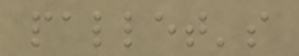pallet's
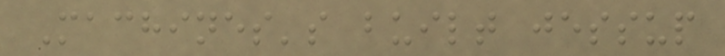Machines's built jessup
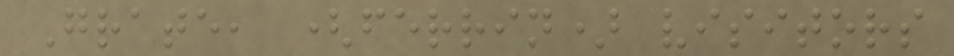Grate, (ferrin) visitors
